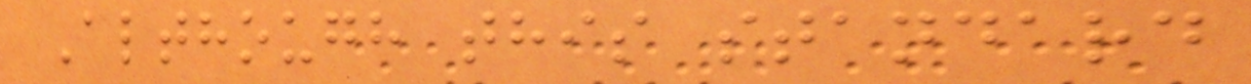Although this standard
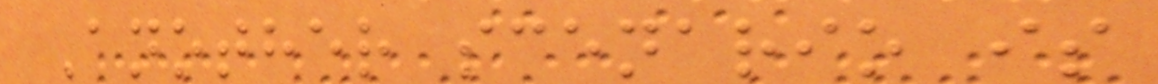Another scenario is
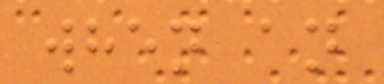when an
